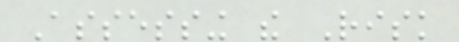Assessing the Risk
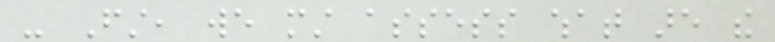- First, we must assess what are the
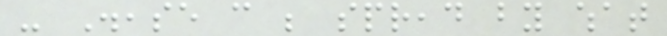- Disease can be spread by what
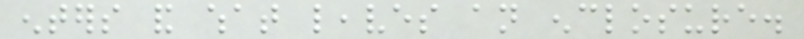enters and what leaves an enclosure.
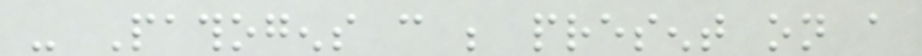- Pathogens can be present on a
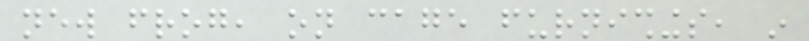new frog, on cage furnishings, in
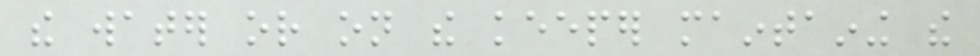the water or on the keeper maintaining the
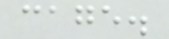cage.
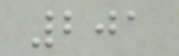201
